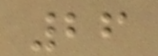26
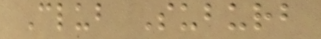Club Suburb
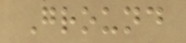Ground
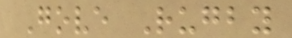Gove Rugby
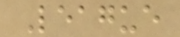League
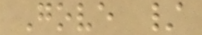Gove /
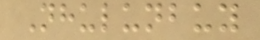Nhulunbuy
